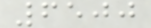6500
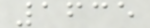1635
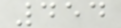454
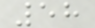58
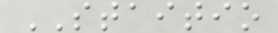STAITIO
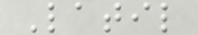Latil
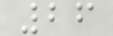26
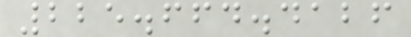225.664.4126
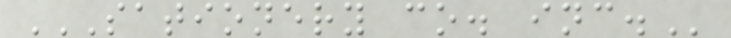SATIONERY CO. INC.
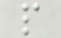p
